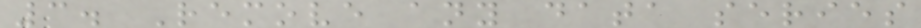3. Remove any data series
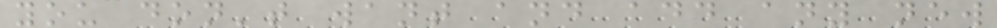you don't want and add any new
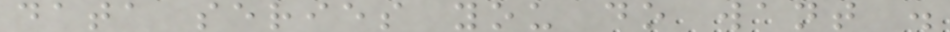data series you do want .
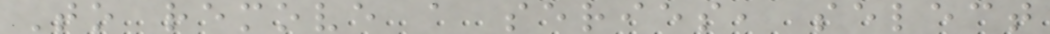To remove a series, select
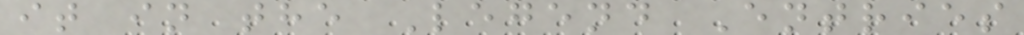it in the Legend Entries
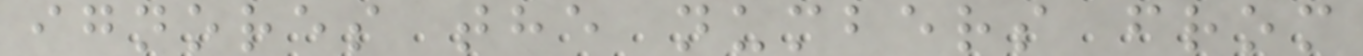ignores the numbers from
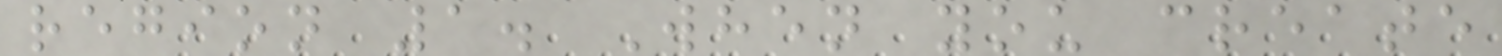region 1. When you create
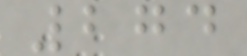274
